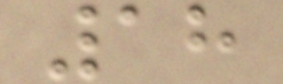18
